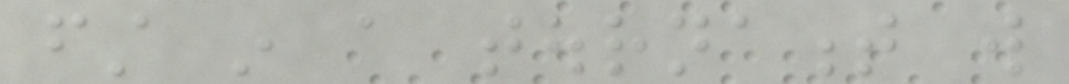first in a tournament will
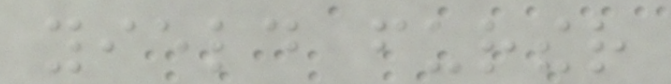yield further
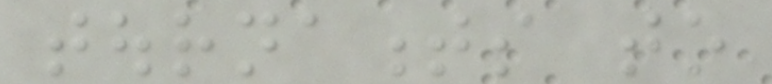tournaments to
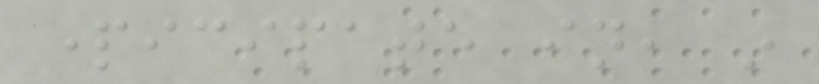participate in, in
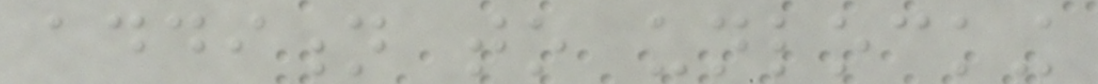addition to unlocking
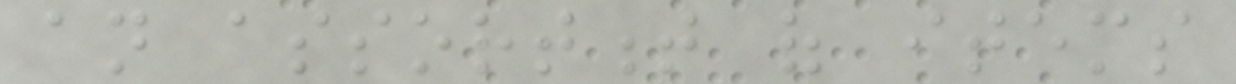an assortment of items
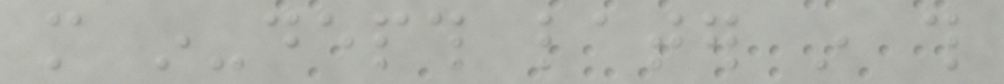more in-depth later in this
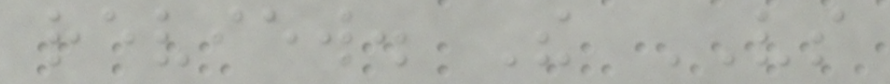review. The VS
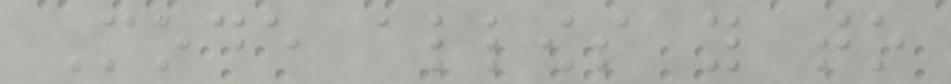Mode allows you to
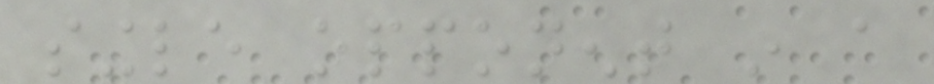single opponent in a
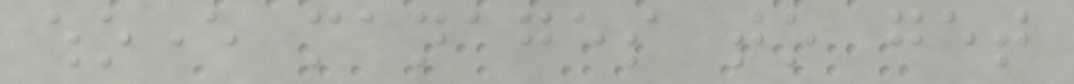whoever manages to get
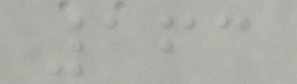163
